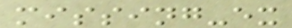missing-ex
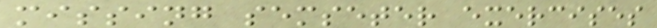missing semseter exercises
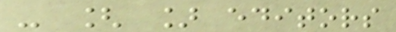- [ ] editors
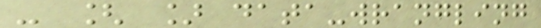- [ ] data-wrangling
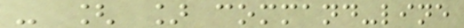- [ ] command-line
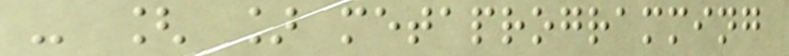- [ ] metaprogramming
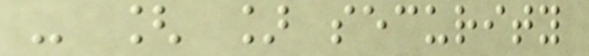- [ ] security
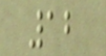12
